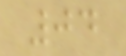04
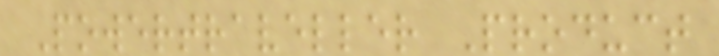Powertraveller Product
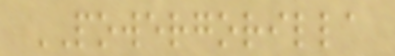POWERGORILLA
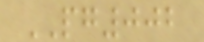PG002
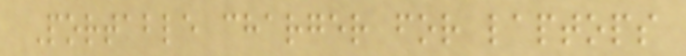Portable charger for laptops
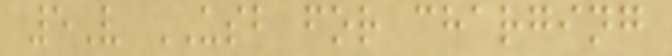5V USB for charging
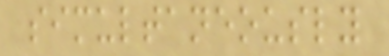simultaneously
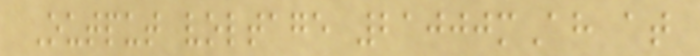Output voltage 21000mAh at
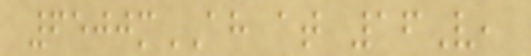6500mAH at 16V,
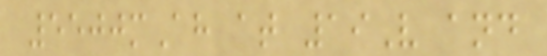5500mAh at 19V and
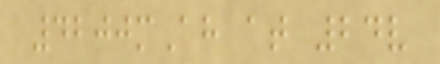4200mAh at 24v
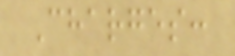Charges:
